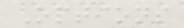Options
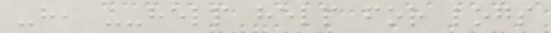-h, --help help for logs
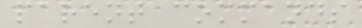parent commands
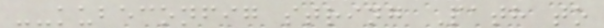--kubeconfig string Path to
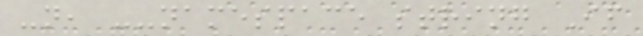-n, --namespace string If
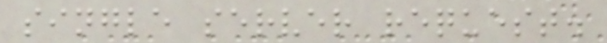single server request.
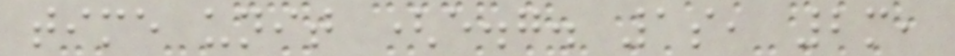time unit (e.g. 1s, 2m,
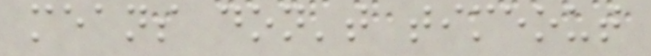means don't timeout
